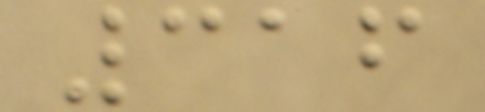316
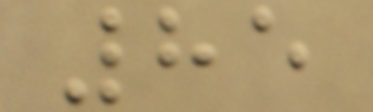85
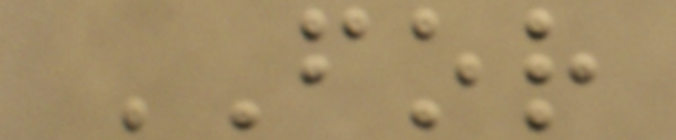FOR
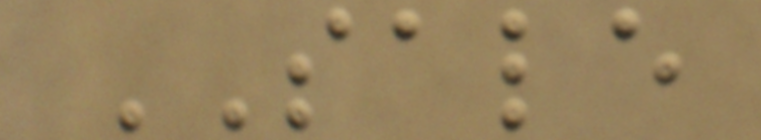SALE
